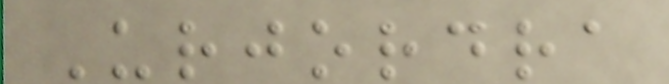Urjordra
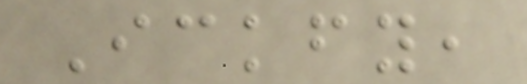Ickfy,
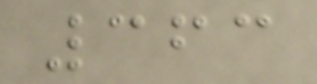363
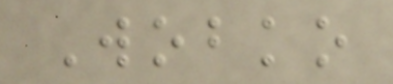Wobko
